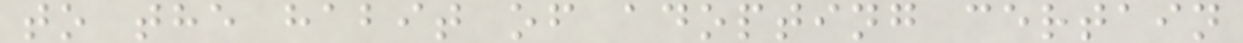to the habit of adopting certain
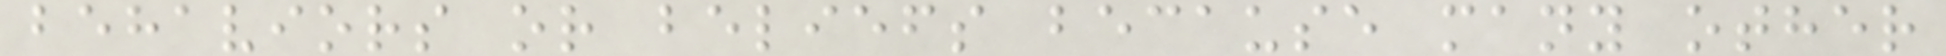behaviors or beliefs because many other
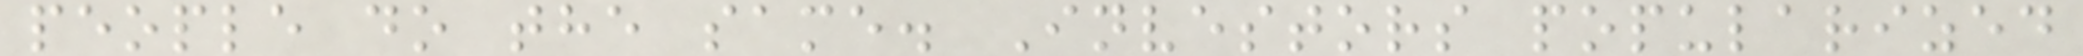people do the same. Investors popularized
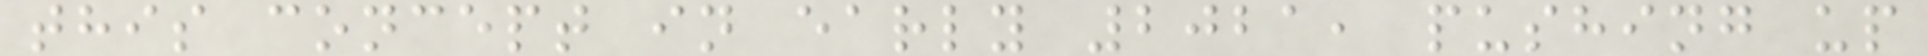this concept in early 2021, pushing up
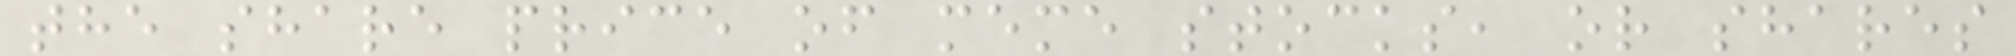the share price of meme stocks, or shares
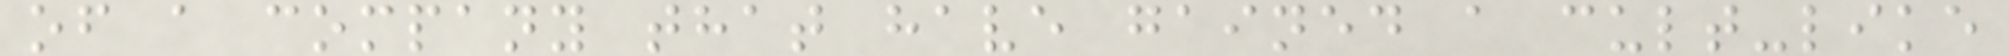of a company that have gained a cult-like
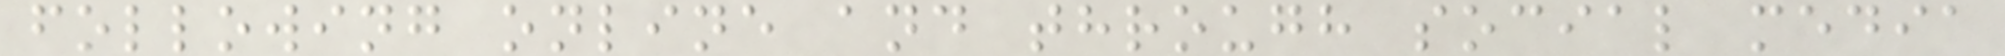following online and through social media
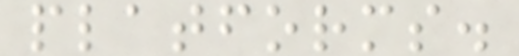platforms.
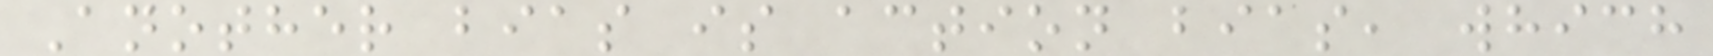Another bias is action bias, which
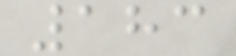183
